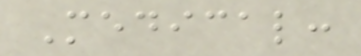Medical:
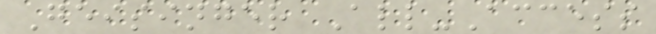Geisinger All-Access
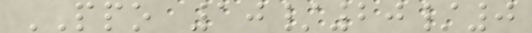PPO 10/20/0
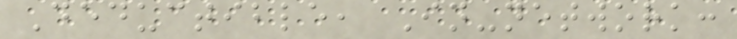Deductible, In-network:
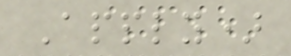Apply)
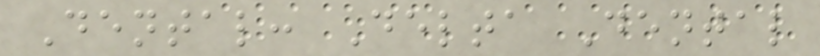Dental: Delta Dental
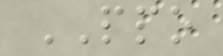PPO
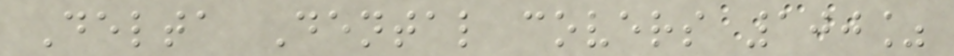Delta Dental covers 100%
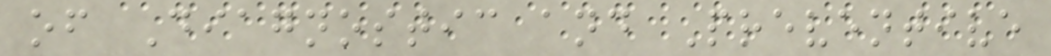of Diagnostic and Preventive
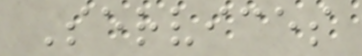Services
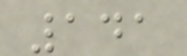141
